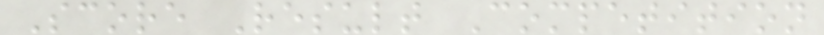Score Result Competition
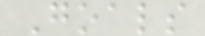Goals
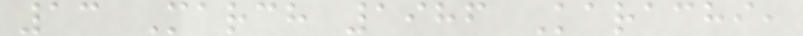13 March 1986 Karachi,
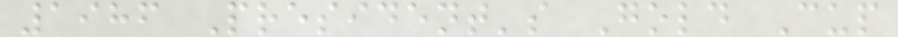1986 President's Gold Cup
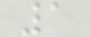1
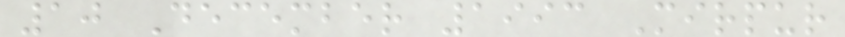10 December 1993 Mirpur
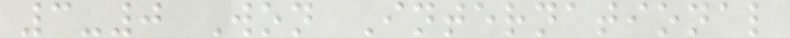3-0 Won International
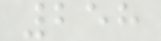258
